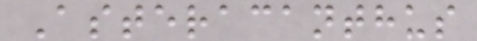Asteracanthus
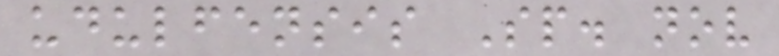udulfensis Sp. nov
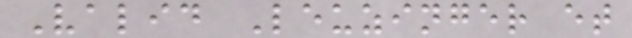Valid Leuzinger et
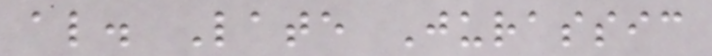al. Late Jurassic
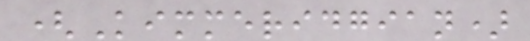(Kimmeridgian)
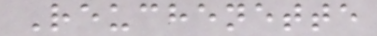Reuchenette
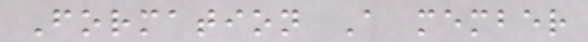Formation A member
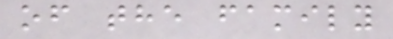of the family
